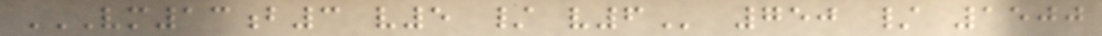VM13B3 V5 / V6 750 / 1500
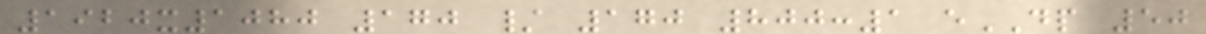1920x1080 170 / 170 800:1 eDP 50
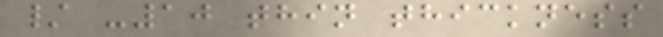/ -10 thin thickness
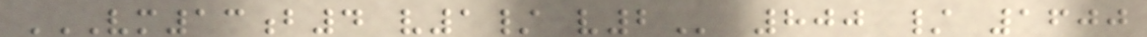VM13B4 V1/ V2 800 / 1600
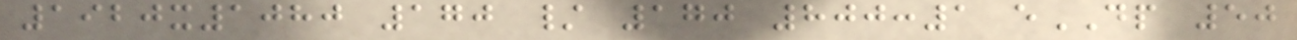1920x1080 170 / 170 800:1 eDP 50
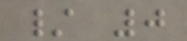/ 0
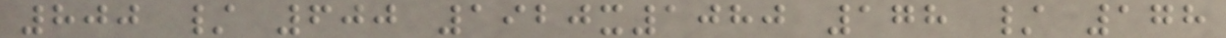800 / 600 1920x1080 178 / 178
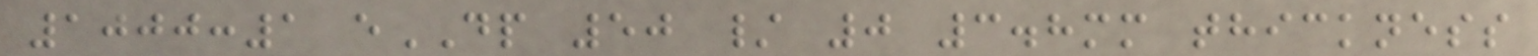1000:1 eDP 50 / 0 3.8mm thickness
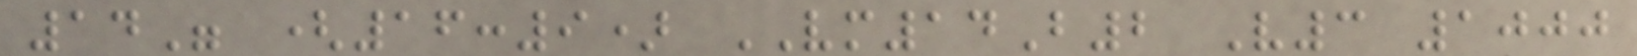14" (16:9) VM14B2 V3 1000
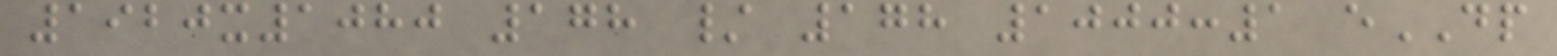1920x1080 178 / 178 1000:1 eDP
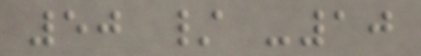50 / -10
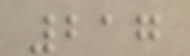217
